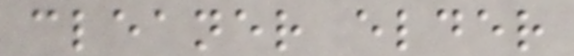cleaner elder
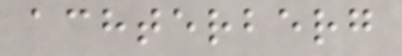achterberg
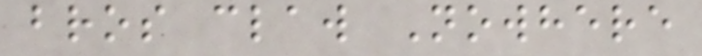bros claw Nowhere
